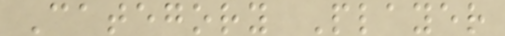Category Player
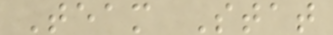Team Stat
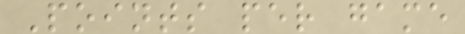Points per game
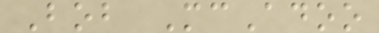Bob McAdoo
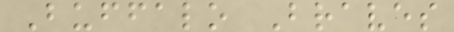Buffalo Braves
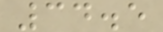34.5
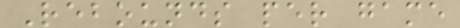Rebounds per game
